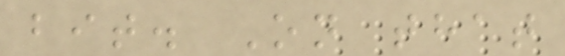bit. On that
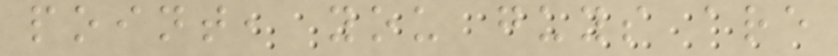point, you guys are
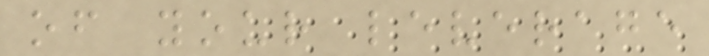of your leverage
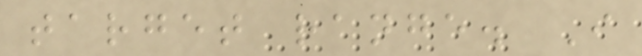target range. I
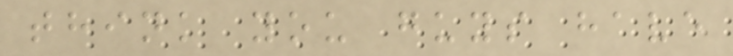think you guys have
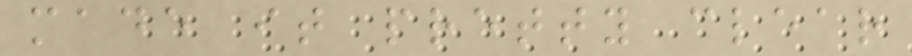made it pretty clear
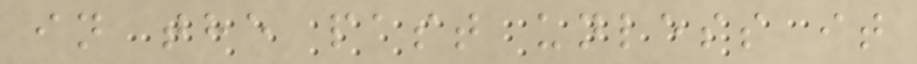in the past unless it
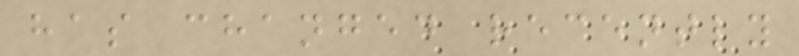has changed recently
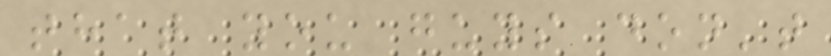that you guys don't
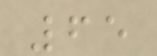65
